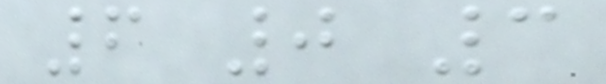6 0 3
